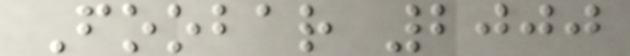Foobar 2000
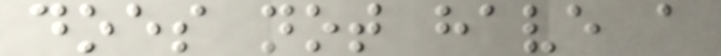does not have a
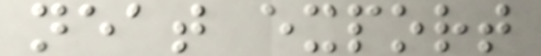neat export
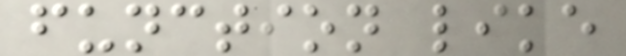function like
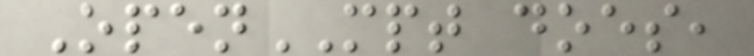OpenMPT does,
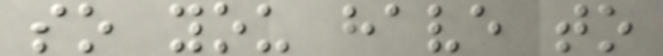so you have to
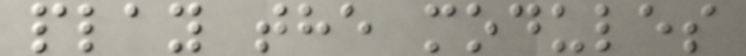play the modules
